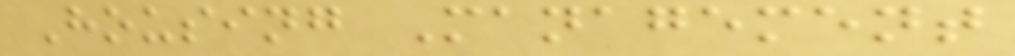Housing Management
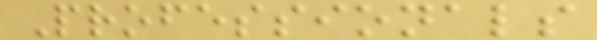Professionals
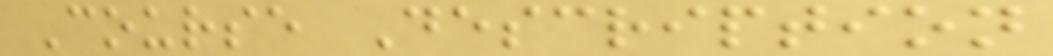Course Description
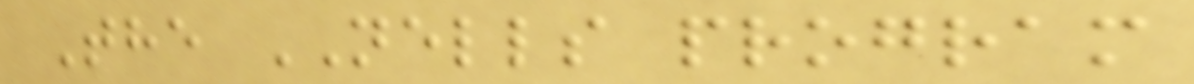The NELLS program
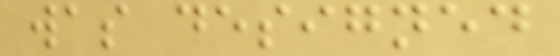was designed
